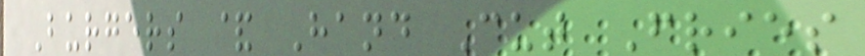Burgers & Hand Cut Fries
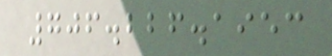706.226.1953
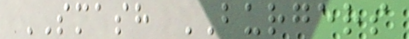SMASH BURGERS
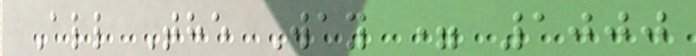All The Way = 1000
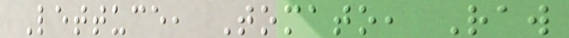Lettuce, Tomato, Raw
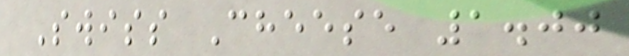Swiss Cheese 1.00
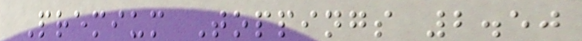Premium Toppings 2.50
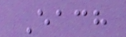Each
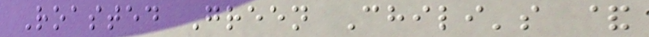Roasted Green Chili's &
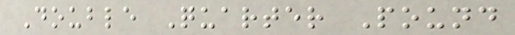Double Quarter Pound
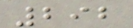292
